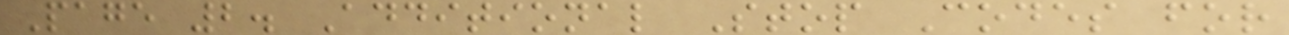Page 2. Additional Stop Codes for
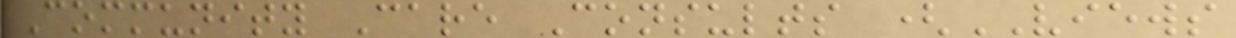Community Care Consults (VIEWS
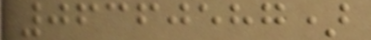06360587)
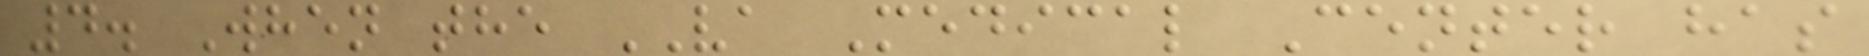4. When the VA Medical Center has
